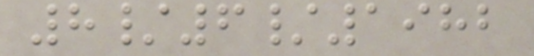8/6/1982
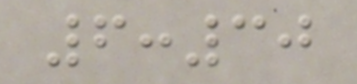6:30
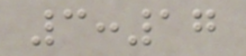3:17
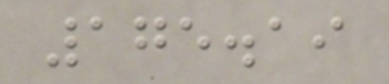175.19
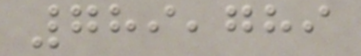789,789
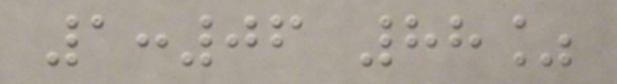1:06 88%
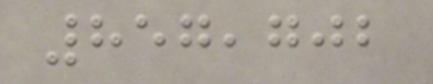857,702
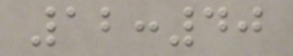12:40
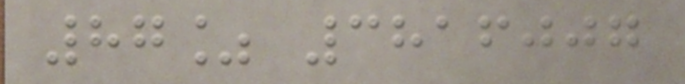87% 3816007
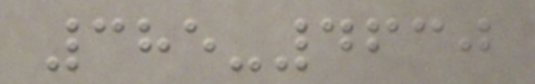385-4630
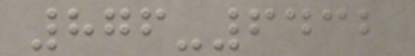876-6432
